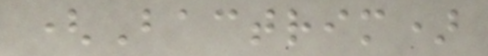(Bactrim)
